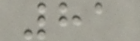81
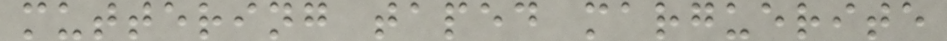muttering taped marguerite
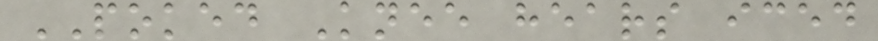POKED Knee hears iced
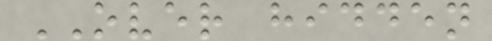OVER hidden
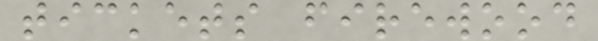tickets firewood
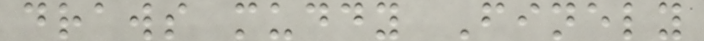draws muddy Finely
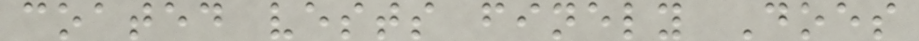coated vests finely Does
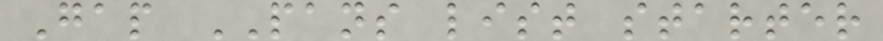Gap PANS list starter
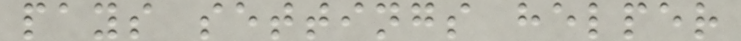pays settings helper
